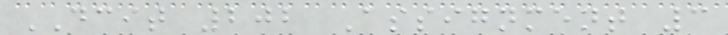DCIT 202 Assignment 3
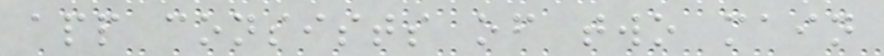app consists of two main
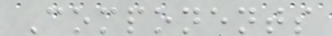Components
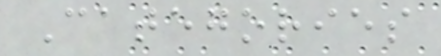Categories
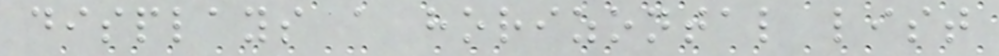displays a horizontal list
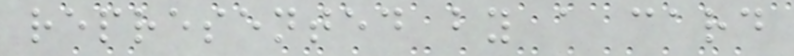represented by a card
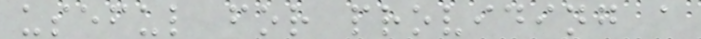useful for providing a
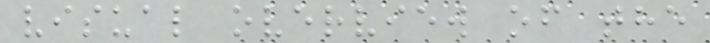visual overview of the
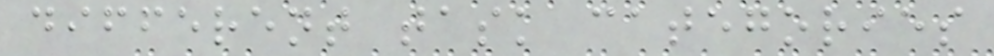different task categories
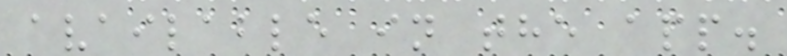available in the app.
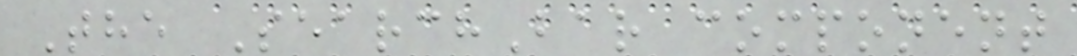The SearchBar component
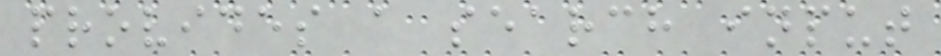provides a search input
